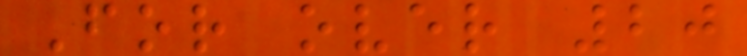For over 20
